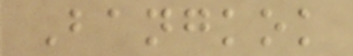Bangkok
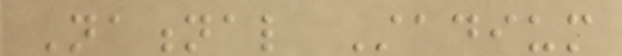National Stadium
